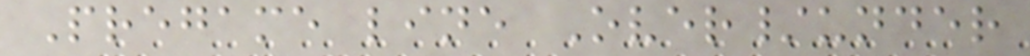Pregame line Over/under
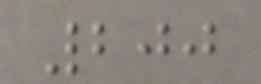200
